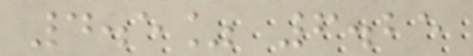4.5% 6.25
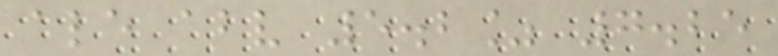ale abv 5.2% 7.25
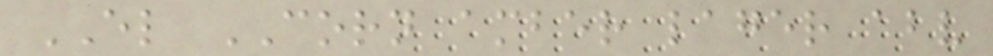EL CORN amber lager abv
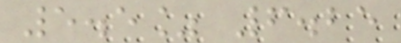5.5% 6.25
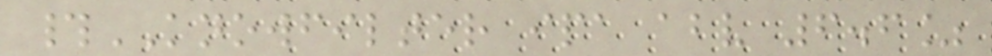#KNOWFILTER ipa abv 6.6%
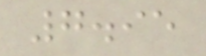7.95
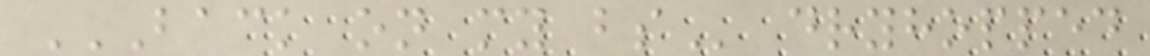BACK ON MY BS dryhopped
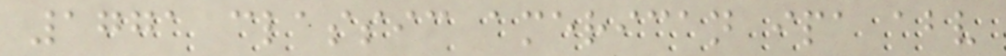1771 classic american ipa abv
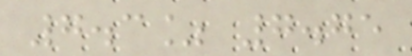7.3% 7.75
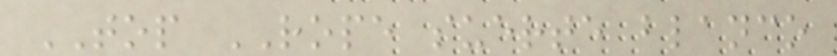TOP ROPE suerte blanco
